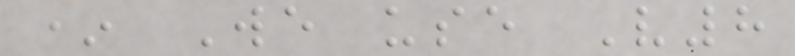* We use V8
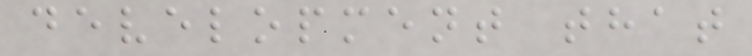development that
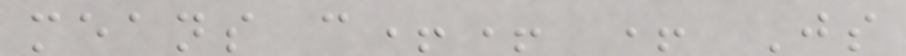means c++ + Js
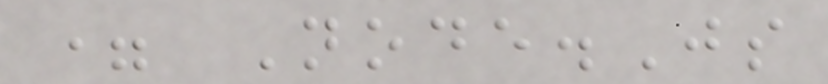= Node.Js
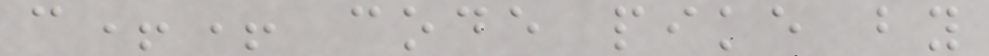c++ code pike by
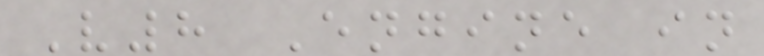V8 Engine in
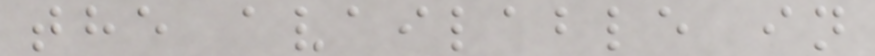the available in
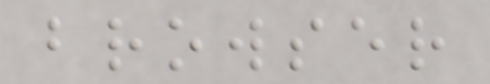browser
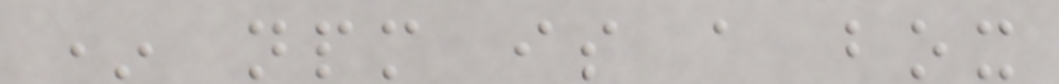* npm is a box
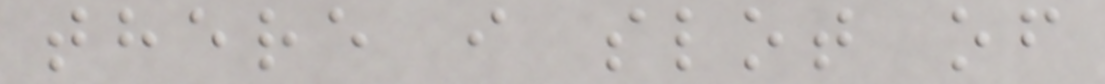there i slot of
